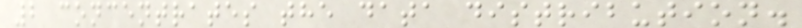2 concentrates the data distribution.
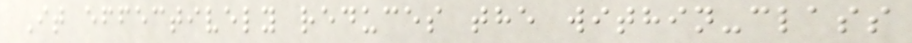It effectively reduces the within-class
